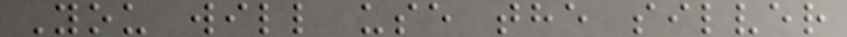You will use the silver
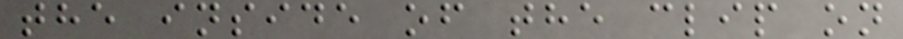the inside of the clip on
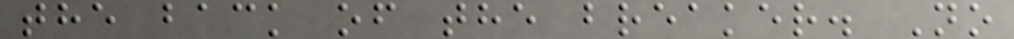the back of the breaker. No
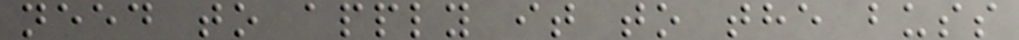need to apply it to the buss
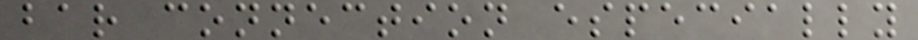bar connection especially
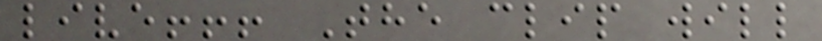live!!! The clip will
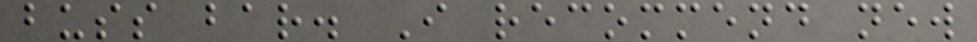buss bar. I recommend new
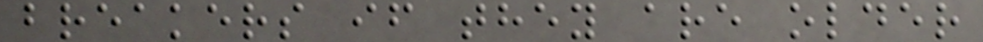breakers if they are older
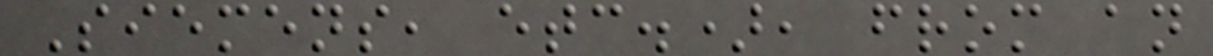Siemens, etc.), from an
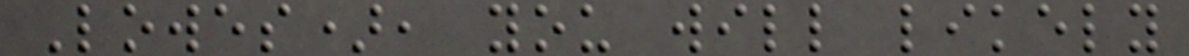Lowes), you will likely
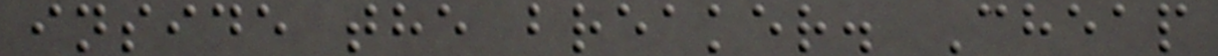inside the breaker. Cheap
